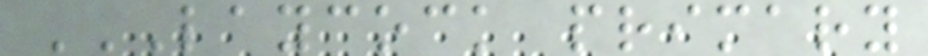LAYCOCK PRIMARY
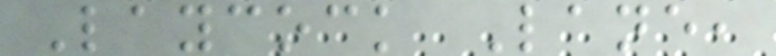Laycock Lane,
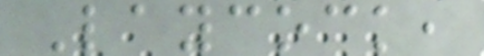Laycock,
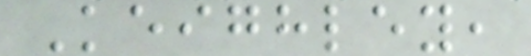Keighley,
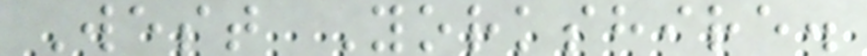West Yorkshire.
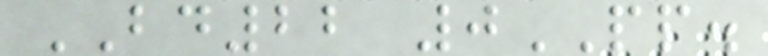BD22 0PP.
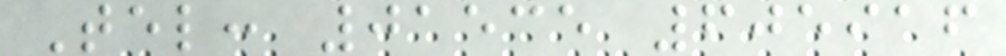Tel: 01535 605916
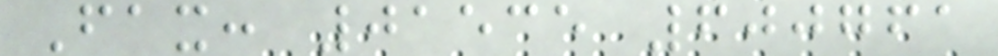Fax: 01535 600761
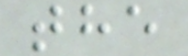the
